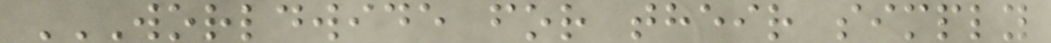WORLDWIDE FOR THEIR SIMPLY
